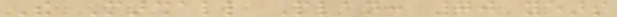The Marshall Plan: 70 years
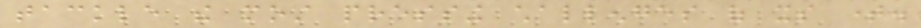tackle the most pressing challenges of its time.
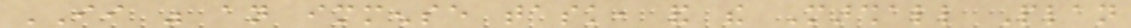II was an immense task, and the Marshall Plan
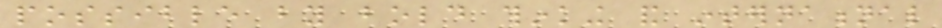possible by bold thinking and international
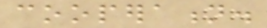cooperation.
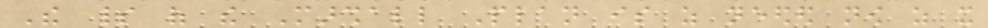The spirit of the Marshall Plan is as needed now as it
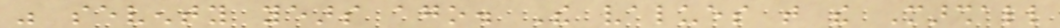was seventy years ago. The values that the Marshall
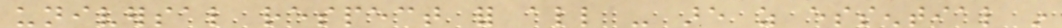universal respect for all - are as essential in
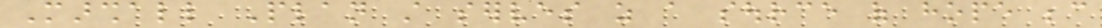Marshall Plan still serves as a source of hope because
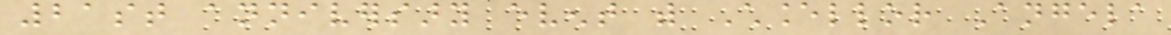21st anniversary event with Chancellor Angela
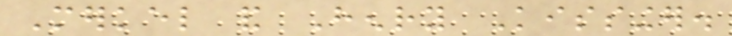Merkel and Henry Kissinger.
